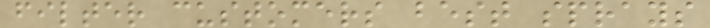filter customers best sprays
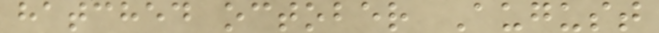hatched october August
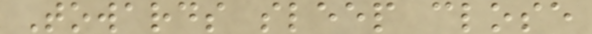Towards sleep close
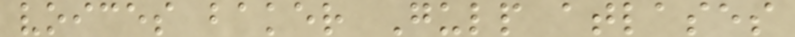voices baker Gulp atlases
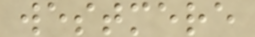westmere
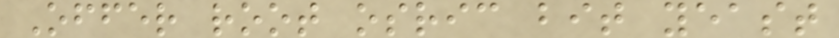Offer root osric bit yeast
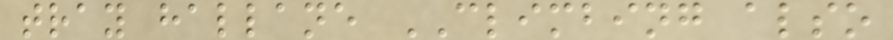tray hallane CLIMBING also
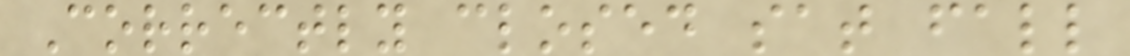Correctly closed sat fall
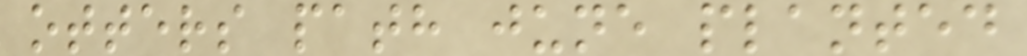otters path june planted
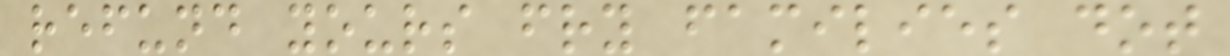refund yours fry families dot
